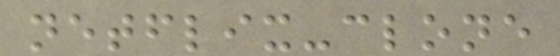netflix-clone
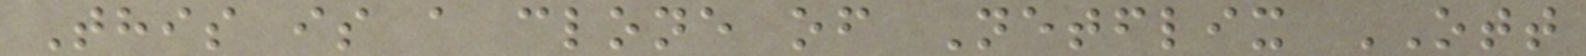This is a clone of Netflix OTT
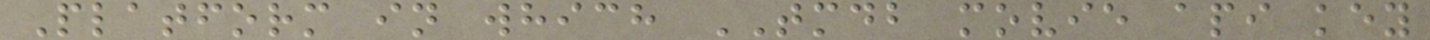Platform in which TMDB movie api key
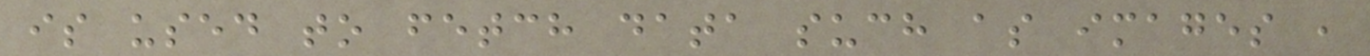is used to fetch data such as images ,
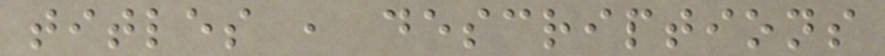titles , descriptions
